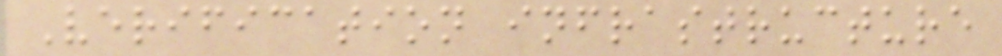Verification infrastructure
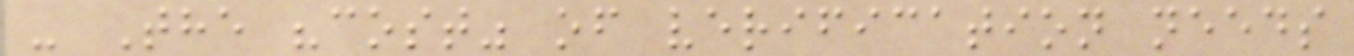- The "cost" of verification needs
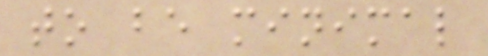to be minimal
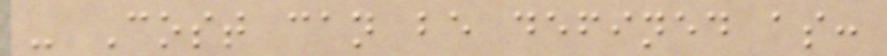- Cost can be defined as:
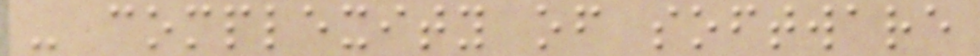- complexity of software
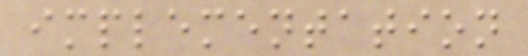implementation
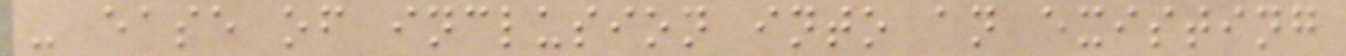- ease of inclusion into an existing
